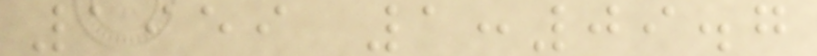1959 1:09.7
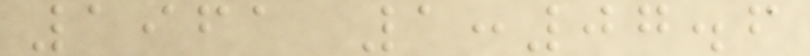1961 1:07.6
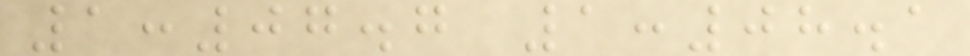1:07.7 1:08.1
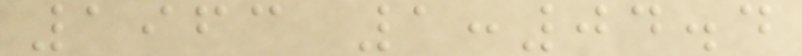1963 1:04.4
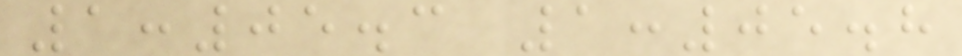1:05.3 1:05.8
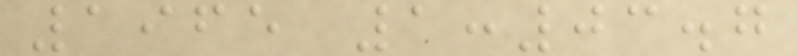1965 1:03.7
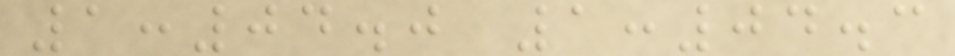1:04.0 1:04.3
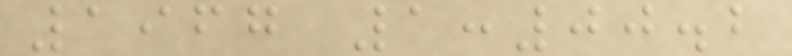1967 1:00.2
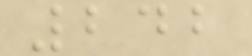242
